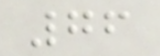76
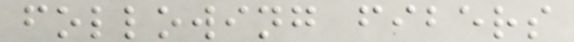following fibers
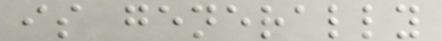is generally
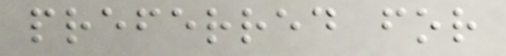preferred for
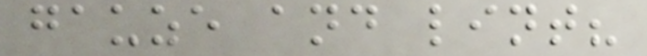gauze and lint?
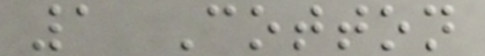1 Cotton
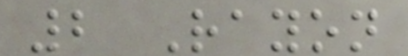2 Rayon
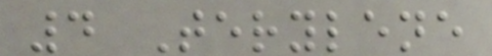4 Terylene
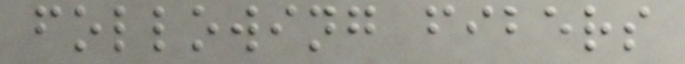following fibers
